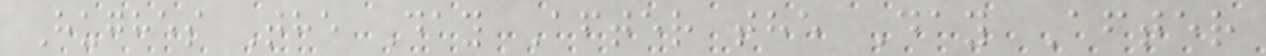Hughes The Day After the Day After
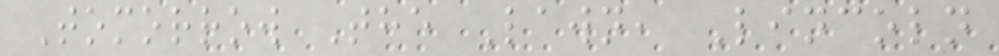Tomorrow The Lawn, Lincoln
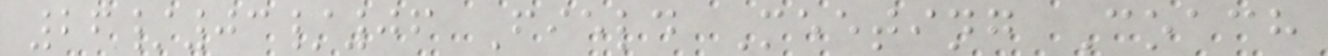26/03/06 Field Meeting Coach
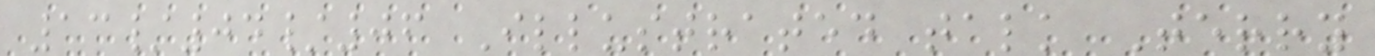13/04/06 Illustrated talk Terry
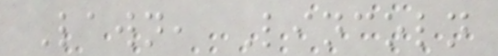Lawn, Lincoln
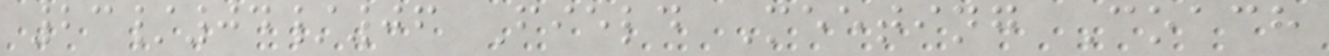23/04/06 Field Meeting Coach
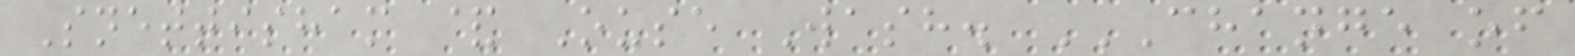Snettisham & Ouse Wash. CHANGE OF
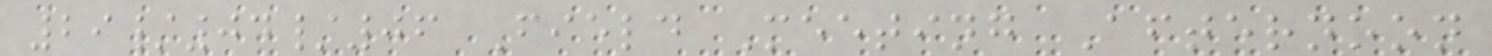29/04/06 Field Meeting Afternoon
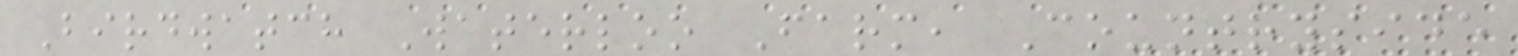Birdwatch Waterloo Farm, Countryside
